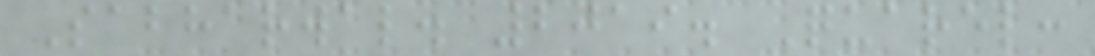Sabharwal. 2019. Quarel:
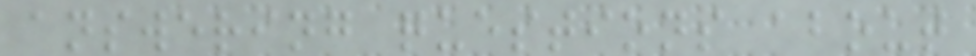answering questions about
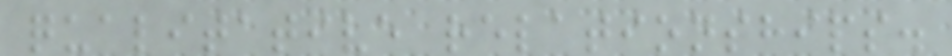qualitative relationships.
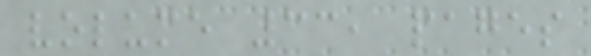volume 33, pages
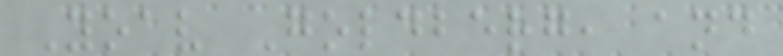Yoav Goldberg, and
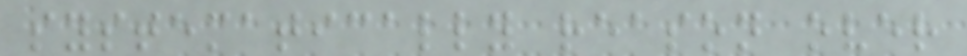systematically reason over
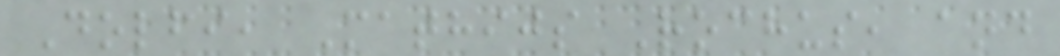Dolfi, Mathijs Rochus, and
